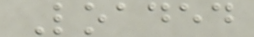Loaded
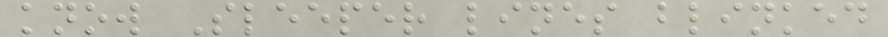know Sleeper lines blinked
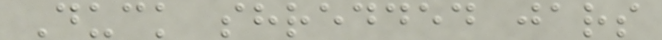Duck shredded jars
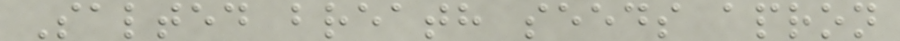Salted breath seeds apron
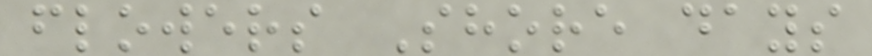flowers Shore days
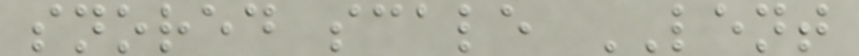snored scale LENT
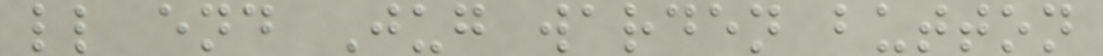ll end Jug warden button
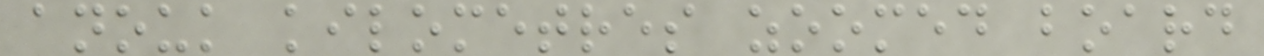anouk kilometres zoomed board
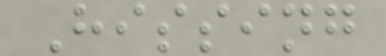Hissing
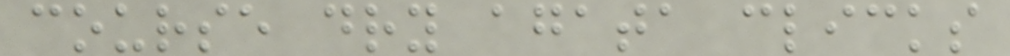course dry agata clicks
